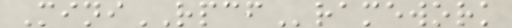MiniRPCFramework
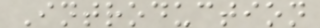Introduction
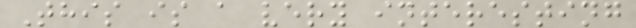This is a very interesting
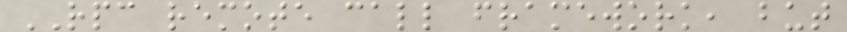RPC remote call framework, but
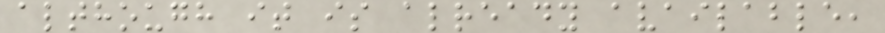although it is already available,
